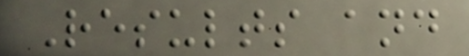Results and
